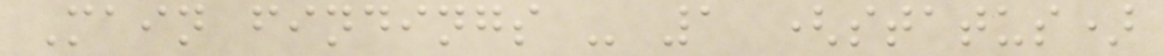Main findings - 1 (status)
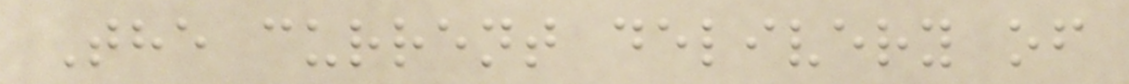The current delivery of
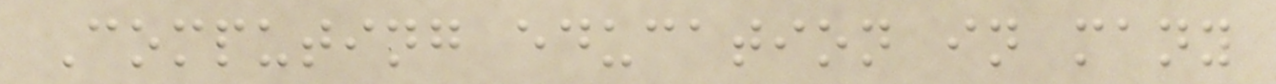Computing education in many
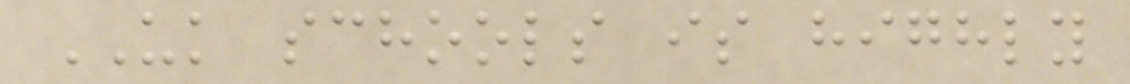UK schools is highly
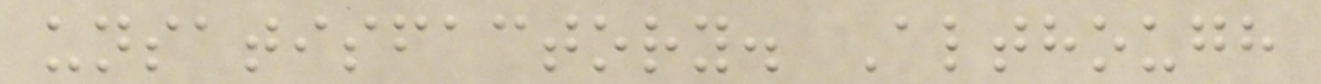unsatisfactory. Although
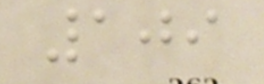109
